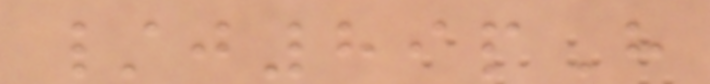/j89pH
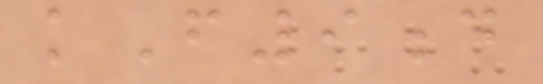kF9d
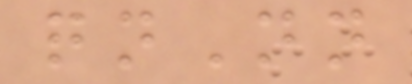qnNn
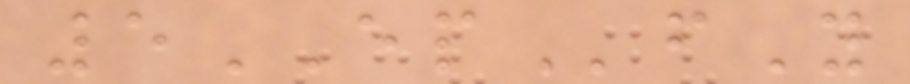5EPfY
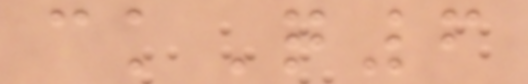ckQ6
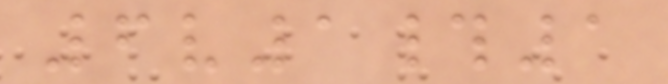6v1#1
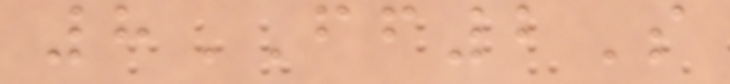8FF2S
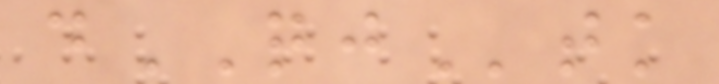dQJtk
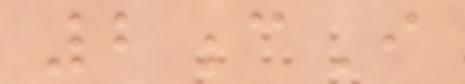2cI
